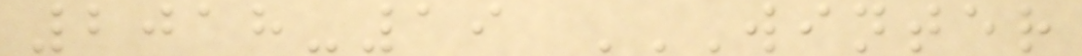2018-19 WINTER
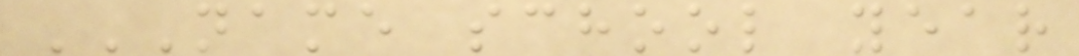NAME SCHOOL YEAR
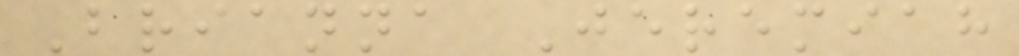Brianna Jeremiah
